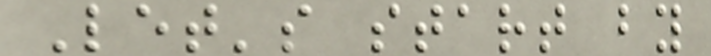Let's start by
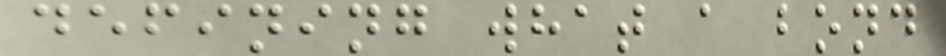defining what a bond
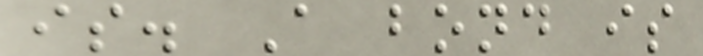is. A bond is
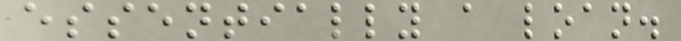essentially a loan.
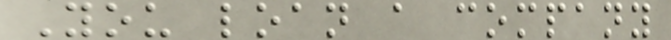You loan a company
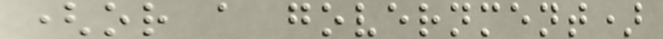(or a government)
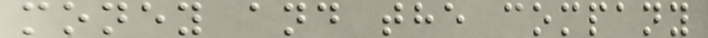money and the company
